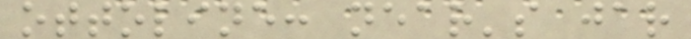ottoline: near's jar
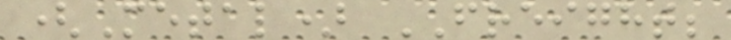(Metal) FREIGHT;
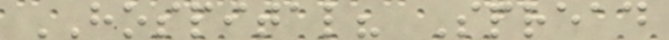HOSPITAL? Spread
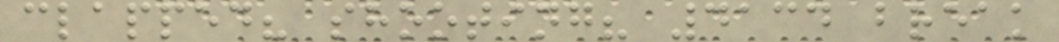clapped? shooting? 4134 break
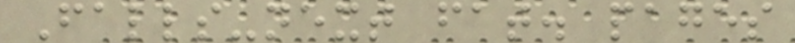Falls-next fat. pages
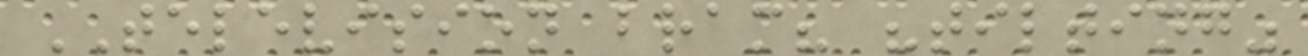TELEVISION bram? "tilting"
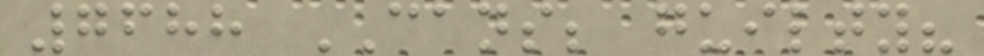7688 CANS; guilty?
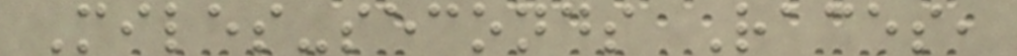Miles-seconds Races,
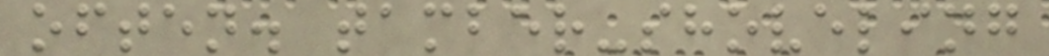often. tamber-shoveling
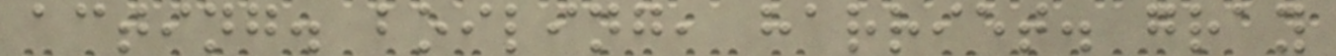acting. boiling, harriet. gray
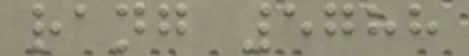rang 5788
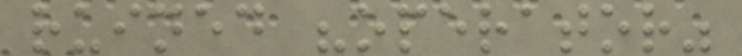ruined "operator"
